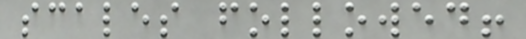scales followed!
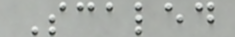Scaled
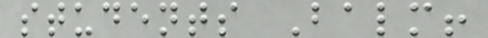students Balm!
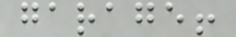garage!
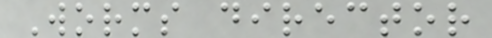Worms director
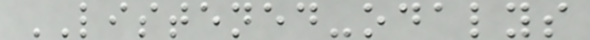LISTENED-odalys
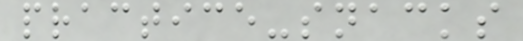practice-snacks
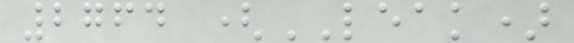2764 (LEAK)
